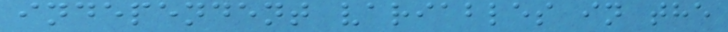independent variables in the
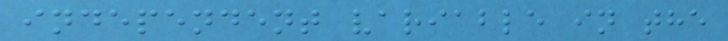independent variable in the
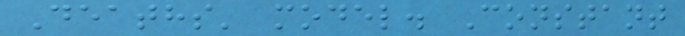Deaths' model. Constant
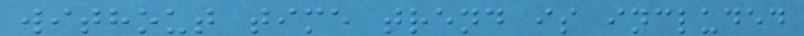without time trend is included
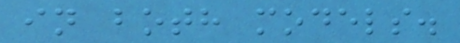in both models.
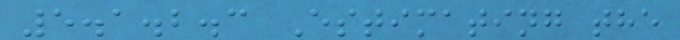5.1.2.3 Estimating the
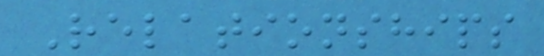Relationships
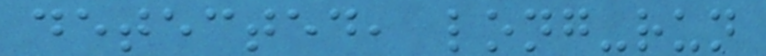detected, long-run
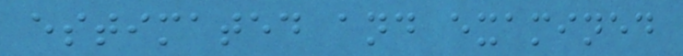estimated and examined
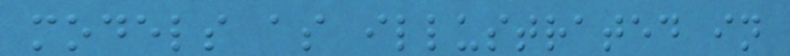models as illustrated in
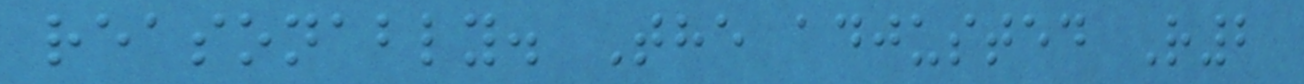reasonably. The adjusted R2
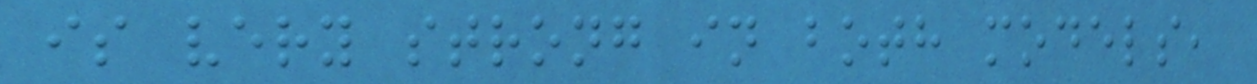is very strong in both models,
